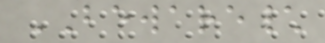BEWARE\
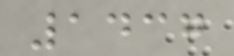1437
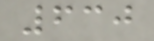630
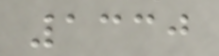1330
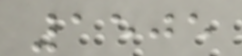1505
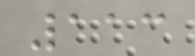113
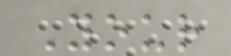Your
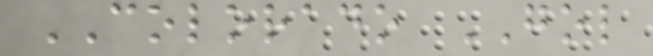COLORADO GOL
